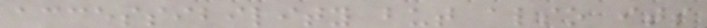accessibility but also its
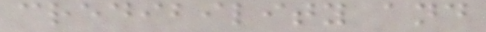credibility and
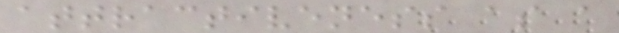attractiveness as a
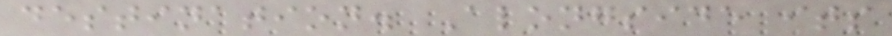destination. Alongside its
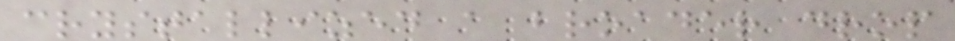crystallized a broader drop
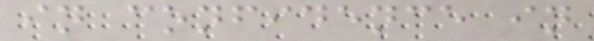in confidence in
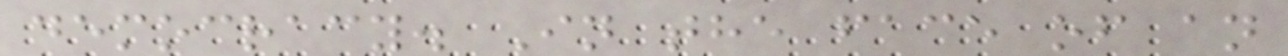democracy. In the face of an
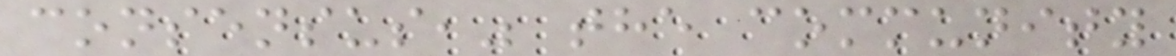consensus," the community
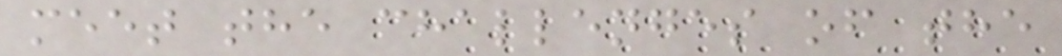meet the challenges of the
